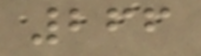266
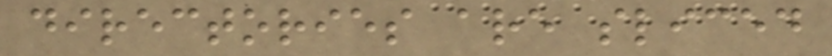directories are sliced
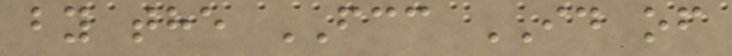by the FCC ID of
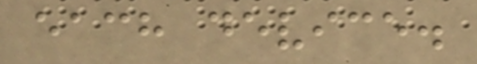each device.
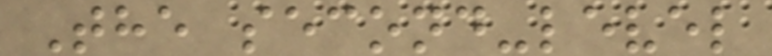The second-level
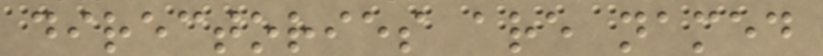directories are named
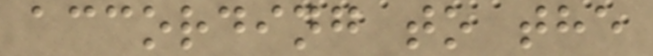according to the
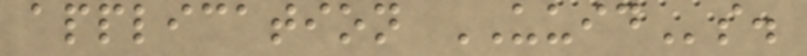application UUIDs.
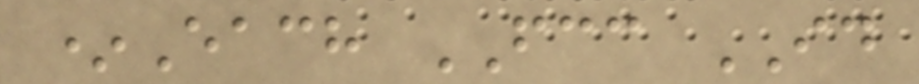*Each FCC ID
